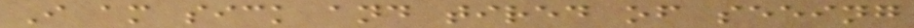I am sick and tired of seeing
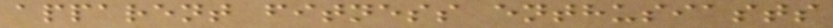apparent fitness enthusiasts
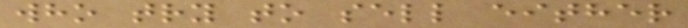who try to sell either
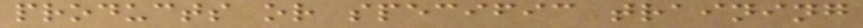products or specific training
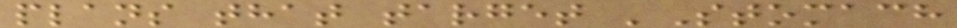plans that target 'Stomach
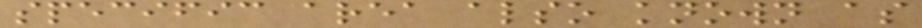specific area also known as
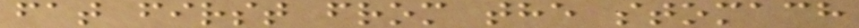fat first from the stomach
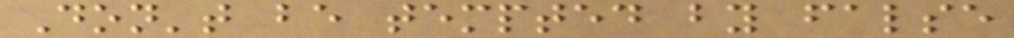Don't be tempted by false
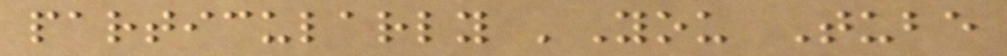particularly 'You Tube
